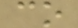co
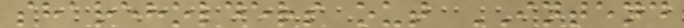shareholders out INTEND
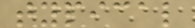typical
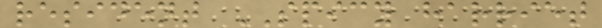resident SPICY harriet
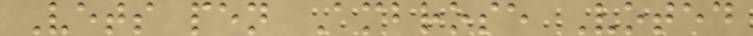Vets pen Ambrose Voted
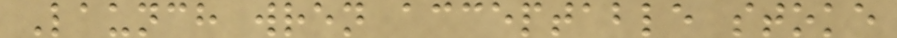Launch wren acceptable stoke
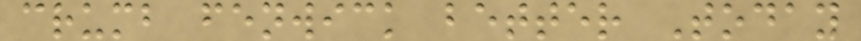crumb fenwick better Today
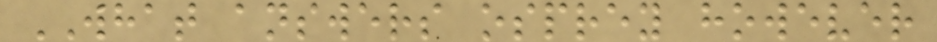WHAT answers osprey however
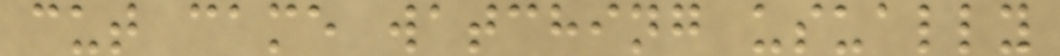cut came watching usually
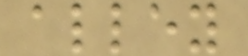alley
